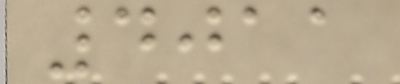4011
